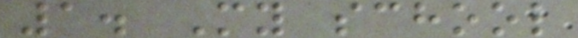1. My school
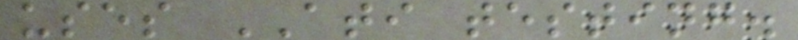uses ATI testing.
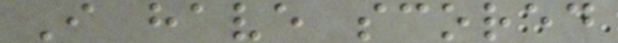I have scored
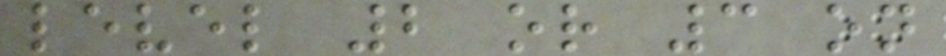level 2 or 3 on
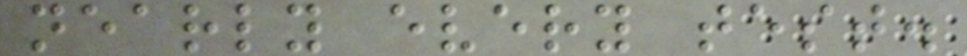nearly every test.
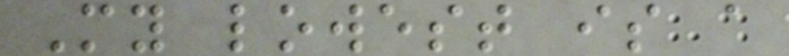My lowest is a
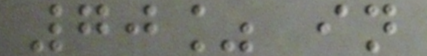70% in
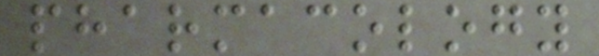pharmacology
